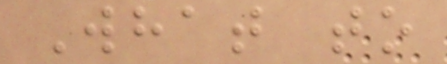What to
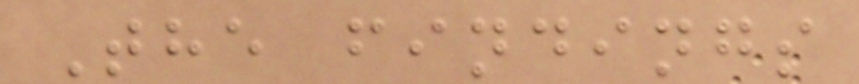The findings
